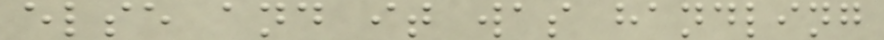else and it was handling
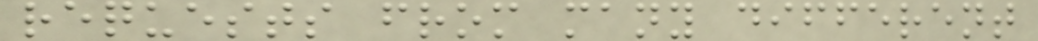requests from many different
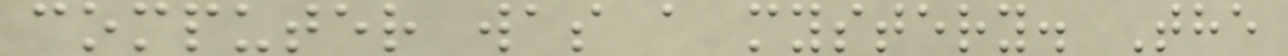computer was a mystery. The
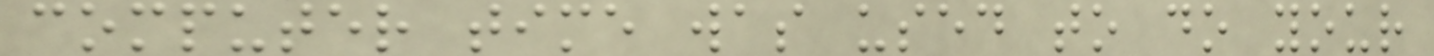computer time was used to do your
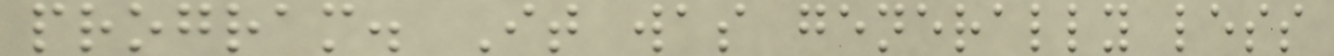program. It was generally less
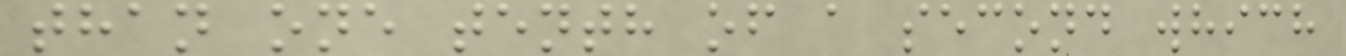than one tenth of a second which
